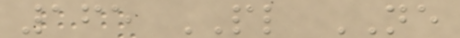165 PL NE
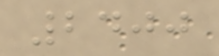2400
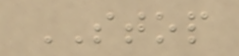STOP
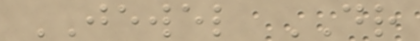JEWEL DR
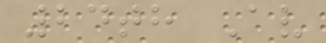24th Av
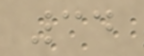34
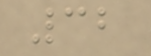32
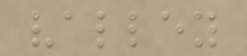valley
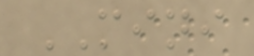MINI
